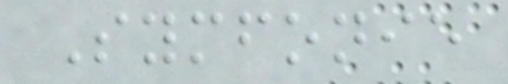Symfonie
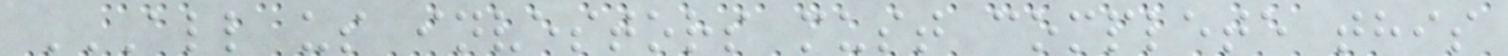ALL US INVESTORS MUST COMPLETE THIS
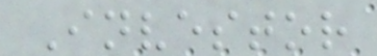Investor
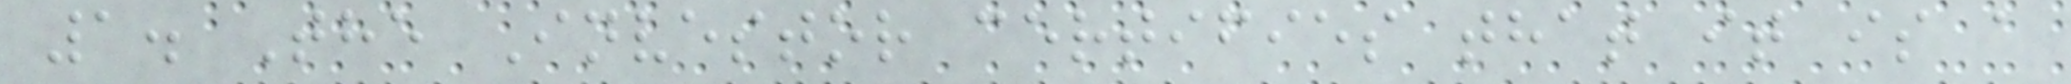1. The Investor certifies that it is a
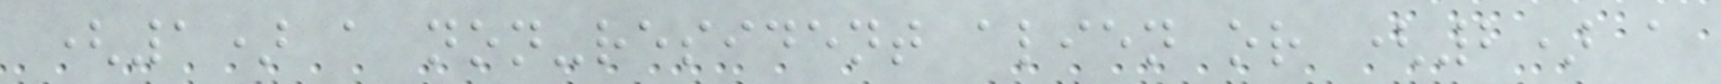(1) a non-resident alien or (2) a
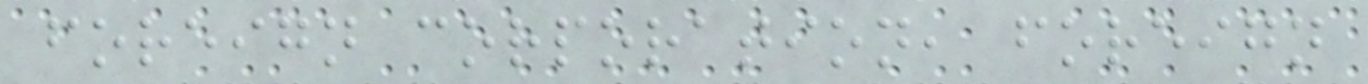foreign corporation, foreign
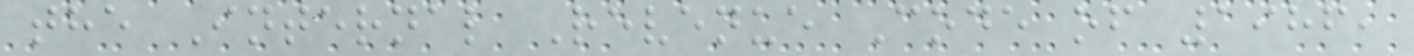the Internal Revenue Code of 1986,
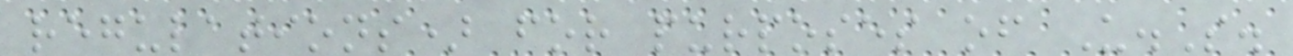regulations) for purposes of U.S.
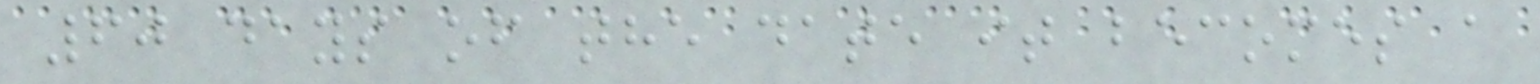60 days of the date it becomes a
